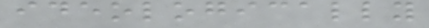ideologically
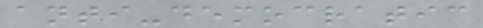anti-democratic
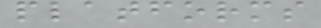platforms
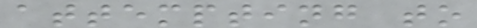attempting to
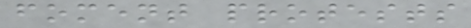foment protests
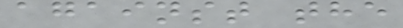against the
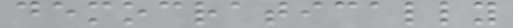democratically
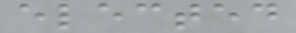elected
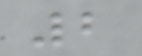2
